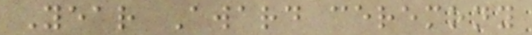Year Award ceremony
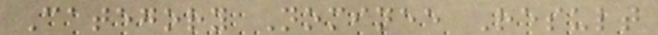Category Nominee Result
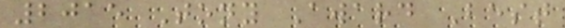2015 Tony Award Best
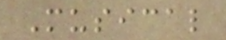Musical
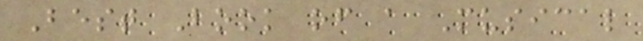Best Book of a Musical
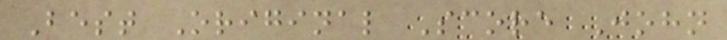Best Original Score John
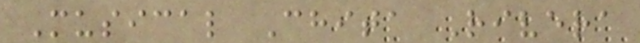Musical Chita Rivera
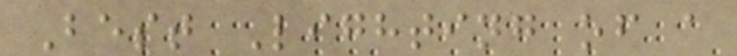Best Lighting of a
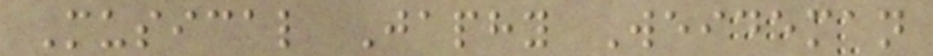Musical Japhy Weideman
